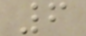6
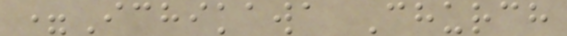=Ichikawa Church
